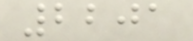2201
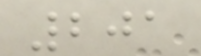201
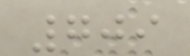709
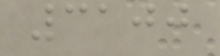3100
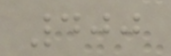400
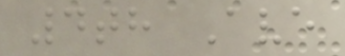4th Ave
